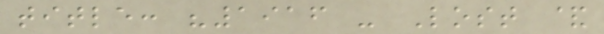title: "1916 - Lost &
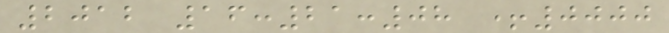2012 16:21:08 +0000
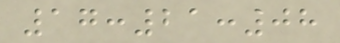17:21:08
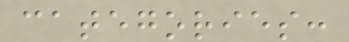categories:
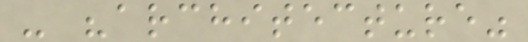- "architecture"
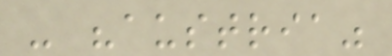- "austria"
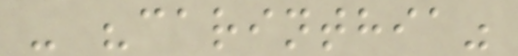- "carinthia"
